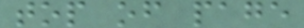top of page
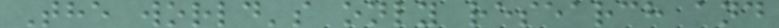The world's only research and
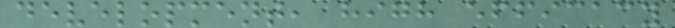development, high efficacy
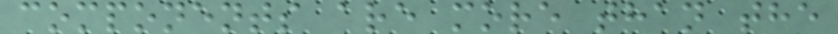components are more than the
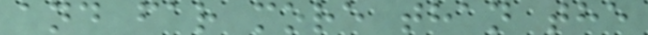and far more than the
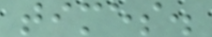times.
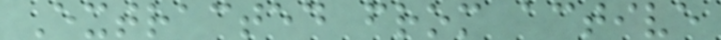Extracted from active
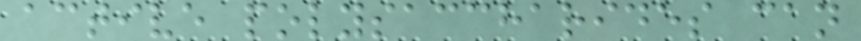active polysaccharides can
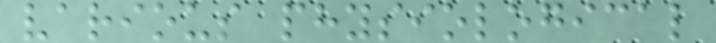various physiological
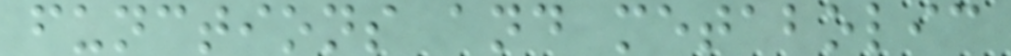functions and metabolic
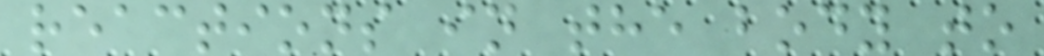reactions in the body to
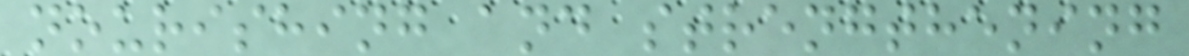nourishing and strengthening
